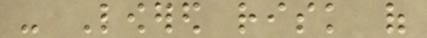- Lowered risk of
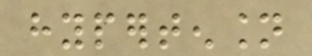hypertension
